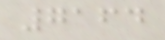7164
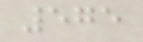575
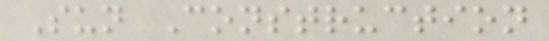Sun Construction
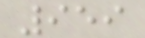959
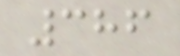386
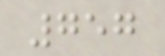757
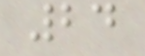24
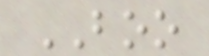BOO
